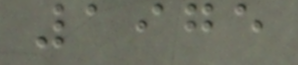1975
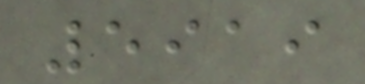5919
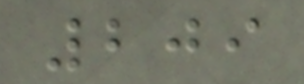209
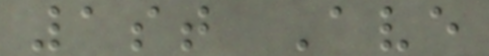1st Ave
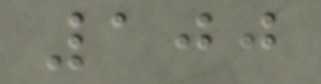100
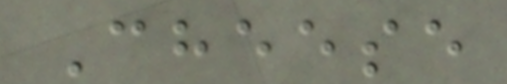Cheese
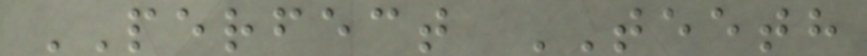PERFECT TEETH
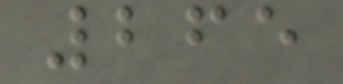265
